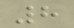8
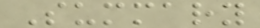Summary
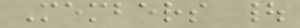Members |
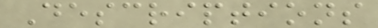Descriptions
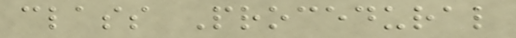class Procedural
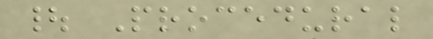| Procedural
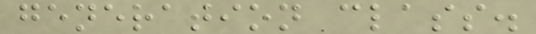generation class.
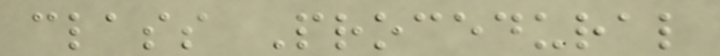class Procedural
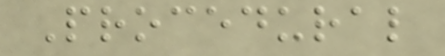Procedural
